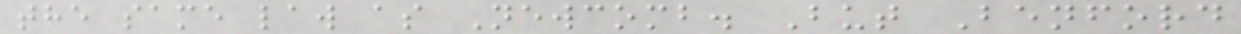the same law as Newcomb. But Benford
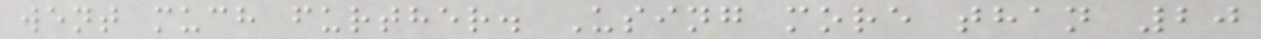went much further. Using more than 20
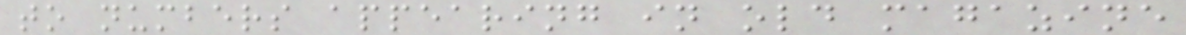to numbers appearing in old magazine
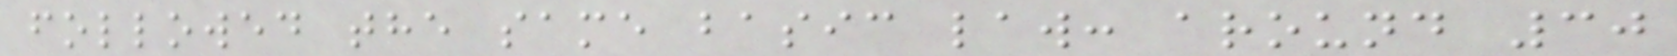followed the same basic law: around 30
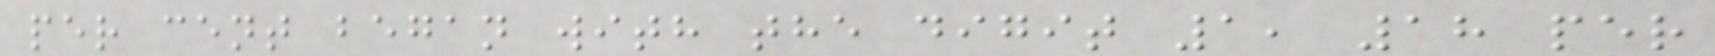per cent began with the digit 1, 18 per
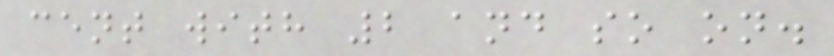cent with 2 and so on.
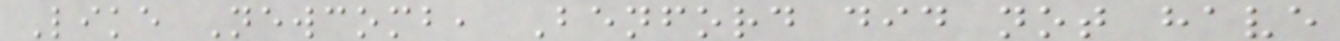Like Newcomb, Benford did not have
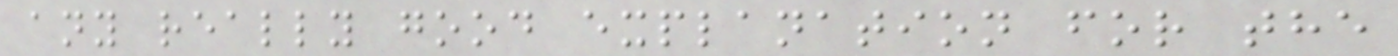any really good explanation for the
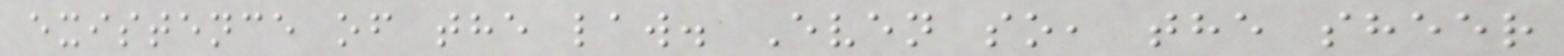existence of the law. Even so, the sheer
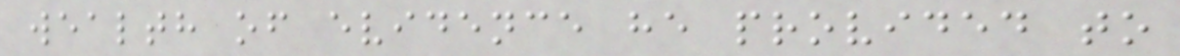wealth of evidence he provided to
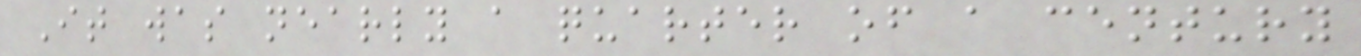It was nearly a quarter of a century
